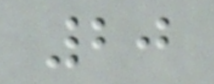20
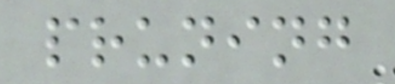pruning
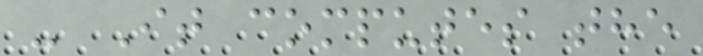- It computes the
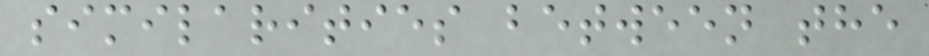similarities between the
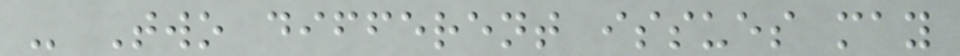- Two different issues may
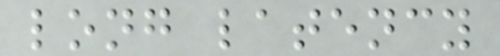long latency
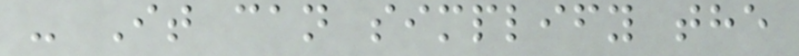- It can simplify the
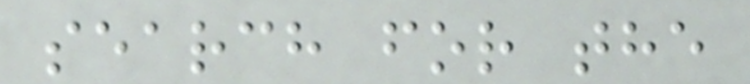search for the
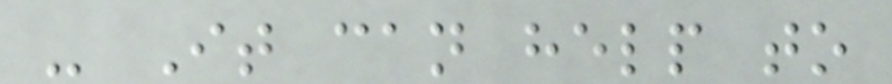- It can help to
